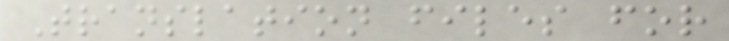Translation files for
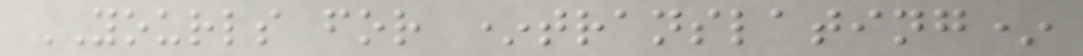YOURLS for *translating*
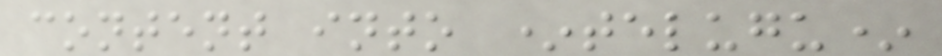content into *telugu*
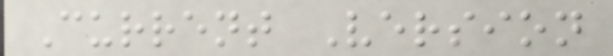Current Version
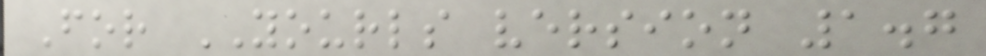For YOURLS version 1.7
